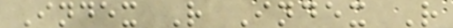Index R Index R
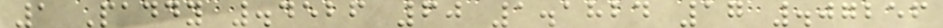1 Paddy .4526 60 1.1824 17 .07256
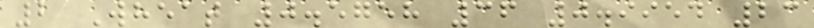2 Wheat 0.5758 36 0.9954 23
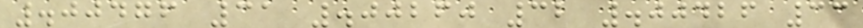.00476 31 .00260 32 .00426 33
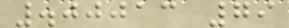.00013 79
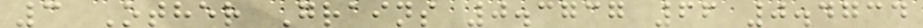3 Other Grains 0.3737 66 0.4734
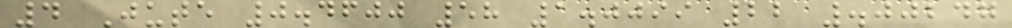4 Jute 0.4600 58 1.0099 22 .00247
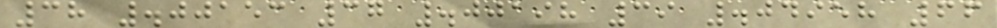38 .00153 37 .00198 39 .04958 66
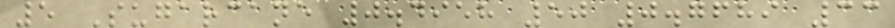5 Sugarcane 0.4958 50 0.7689 33
